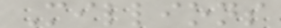Millions
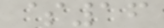$16
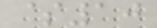$10
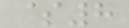$8
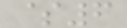$6
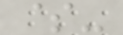$-
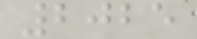2025
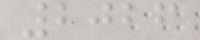2026
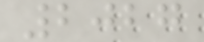2027
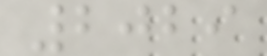2029
